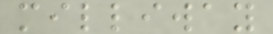milliway
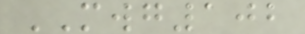MWG102
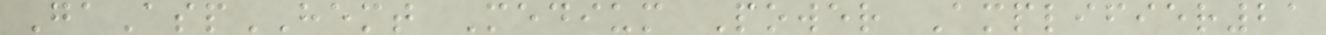GaAspHEMT Medium Power Amplifier21
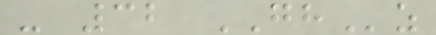- 32 GHz
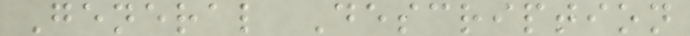General Description
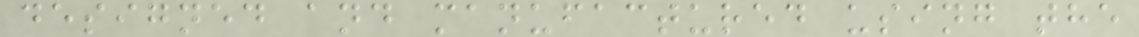designed and manufactured using the
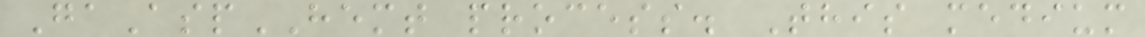GaAspHEMT process. This medium
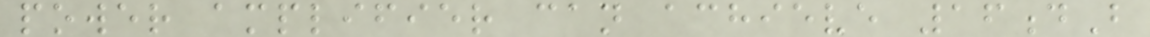power amplifier can achieve 16dB
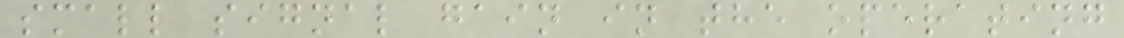small signal gain in the operating
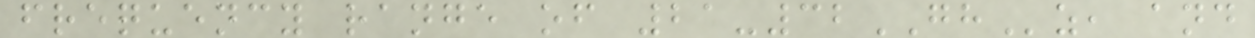frequency range of 21-32GHz, and
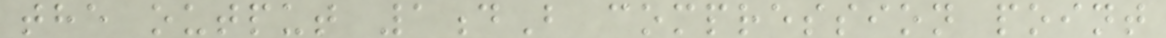the output 1dB compression point
